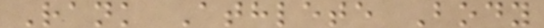Rank Athlete Body
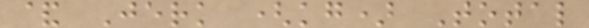& Jerk (kg) Total
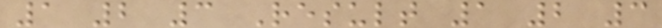1 2 3 Result 1 2 3
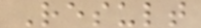Result
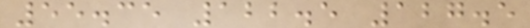55.35 122.5 127.5
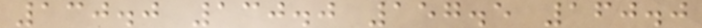130.0 130.0 157.5 160.0
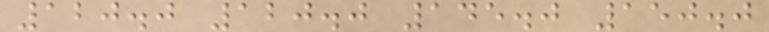120.0 120.0 145.0 150.0
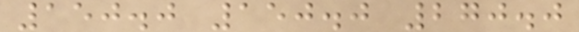150.0 150.0 270.0
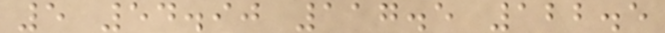5 54.90 117.5 122.5
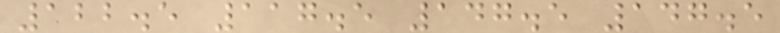122.5 117.5 147.5 147.5
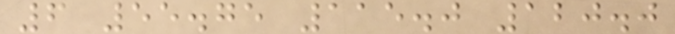6 55.75 115.0 120.0
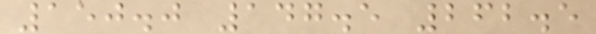150.0 147.5 262.5
